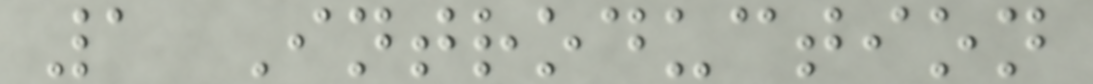1 Introduction
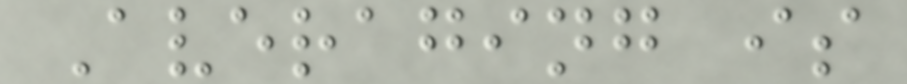Averaging is
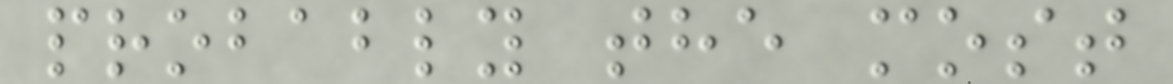probably the most
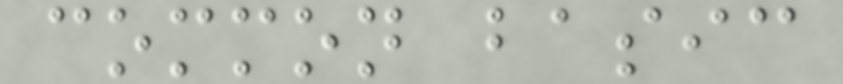common basic
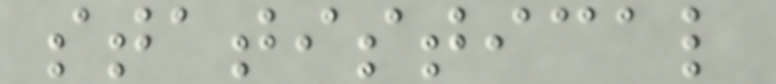statistical
